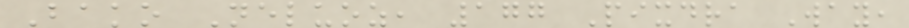Bako Neluoz, 177 Pixdra Way,
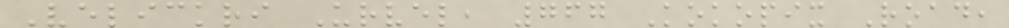Velickri Urvel, 767 Kokopix Road,
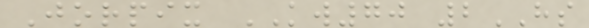Jorpix KW70 2HS
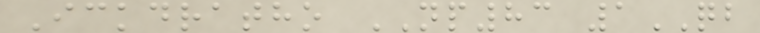Ickdratho NP83 1QB
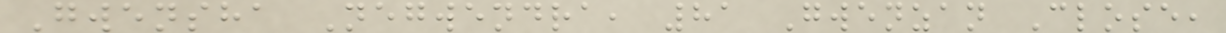Gwensha Negwendra, 81 Gwenzan Close,
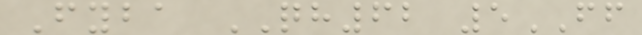Fyba QH62 5FF
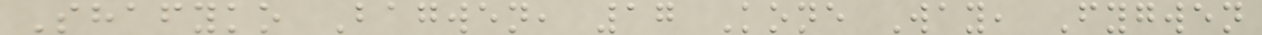Shafyko Bagwen, 17 Kone Way, Fygwen
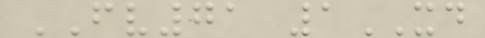FV71 1XD
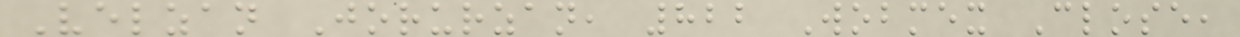Velzan Jorurzan, 822 Wobmex Close,
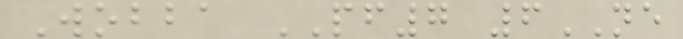Wobba PF7 6NE
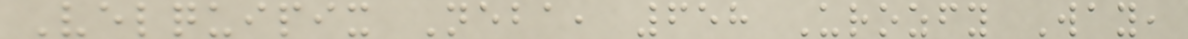Velquipix Neba, 658 Urozfy Way,
